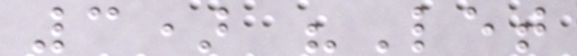3) "Let
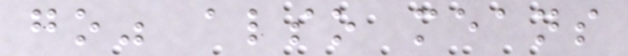go" also means
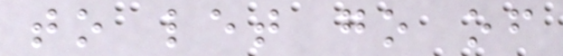to let go of
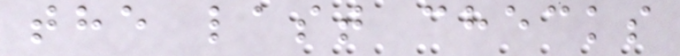the last checks
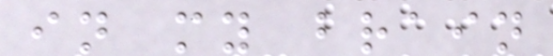in my brain
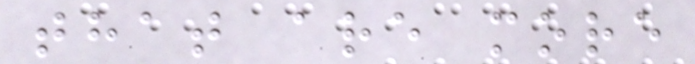that are more
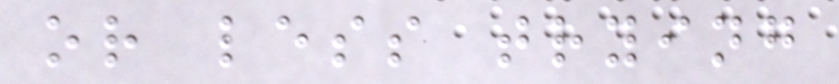or less trying
